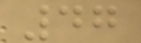47
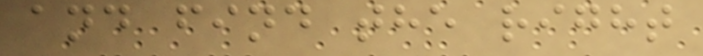and find the right
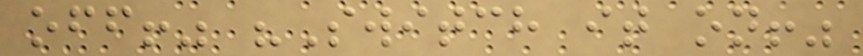off!" "Switch it on!"
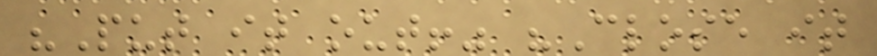"Put it out!" "Close it
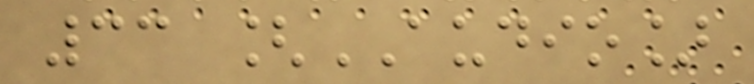33 [AUDIO]
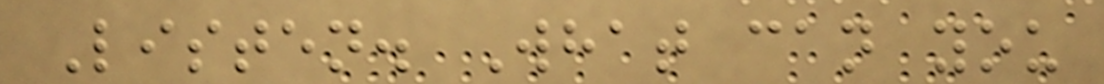Listen. What can you
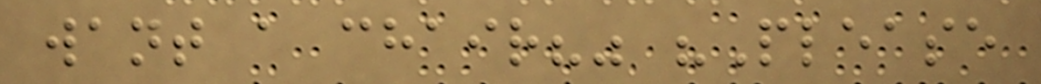want a chair?" "Please
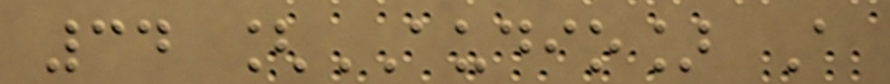34 [AUDIO] A
